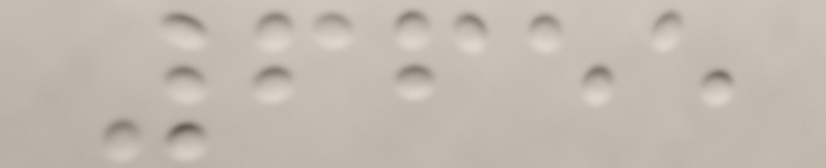6655
